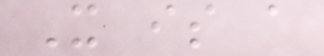It is a
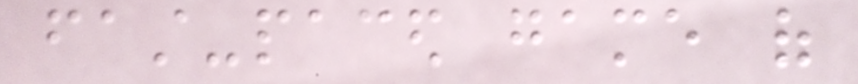fast-paced game of
